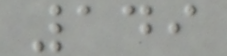149
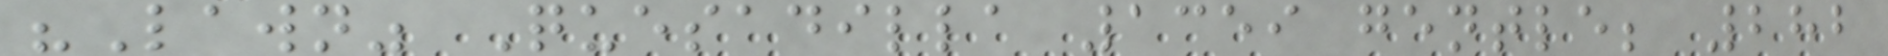"Lawn" Quesadilla 1359 gentle; 282
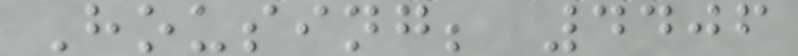Housing; 4406
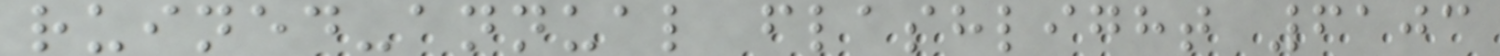ruined-annual flashlight 6103
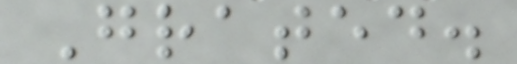Grated.
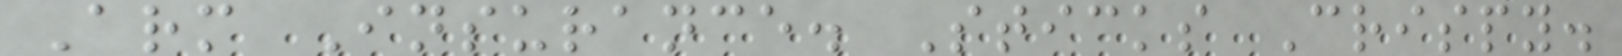Arm Insurance. Sticks Crispy.
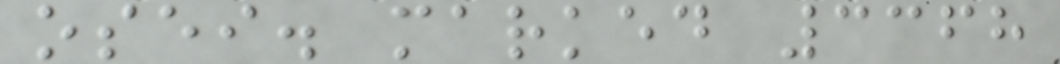osei. marked 3368
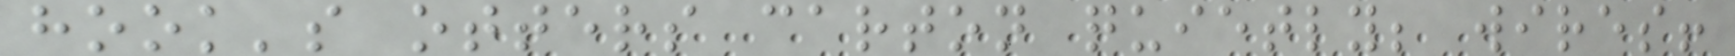hook's otters carton quietly; wires!
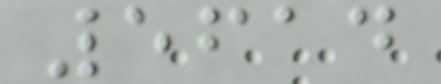5614
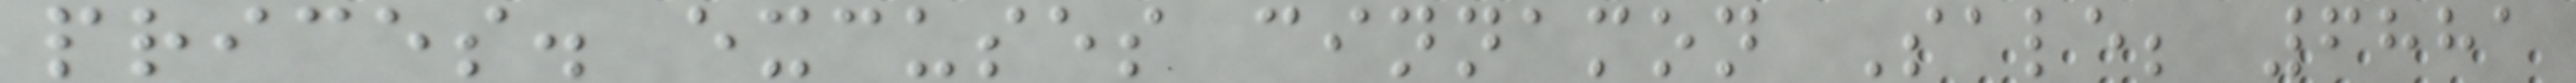prices. excuses cinnamon Sale; 6881
